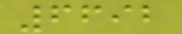6692
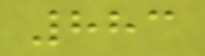883
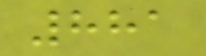881
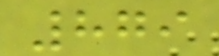879
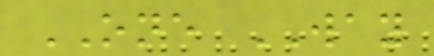ONE WAY
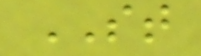ST
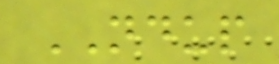NDUP
